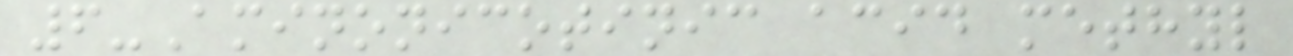6-Aminonicotinic acid methyl
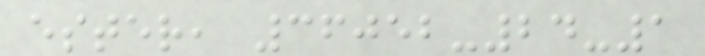ester, 36052-24-1
